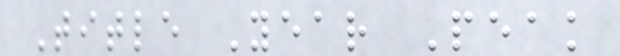Title Year Peak
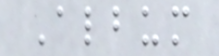Album
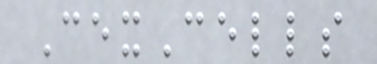CexCells
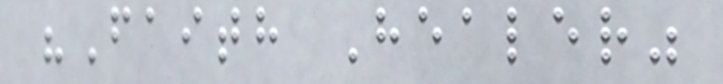"Faith Healer"
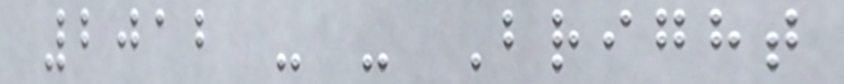2012 - - Bright
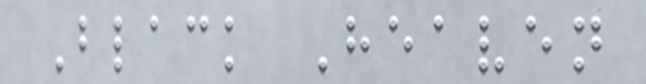Black Heaven
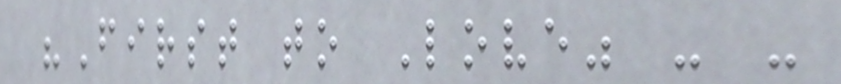"First to Love" - -
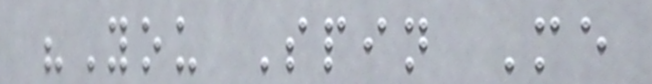"You Spin Me
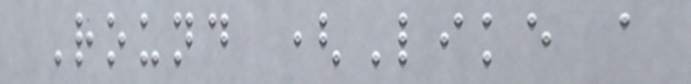Round (Like a
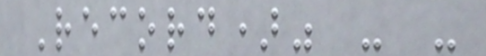Record)" - -
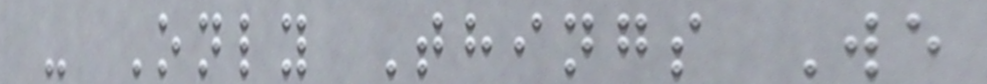- Only Things We
